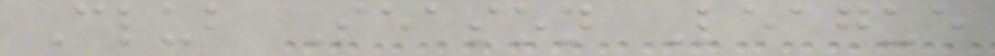Club Season League
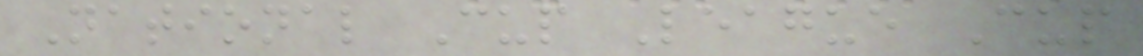National Cup League Cup
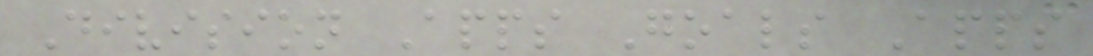Division Apps Goals Apps
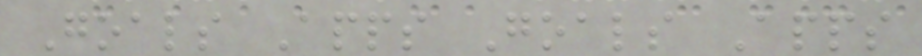Goals Apps Goals Apps
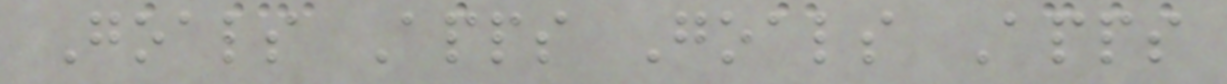Goals Apps Goals Apps
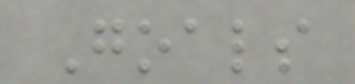Goals
